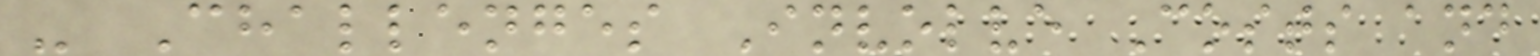- Challenges Involve Costs and
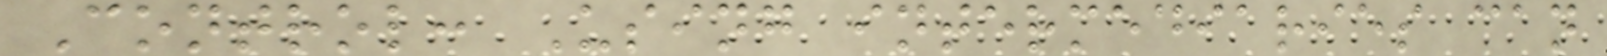Control: Using intermediaries can
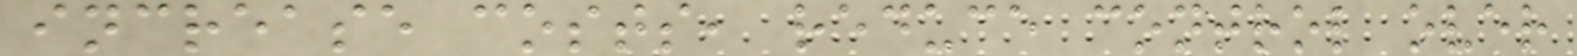increase costs, reduce control over
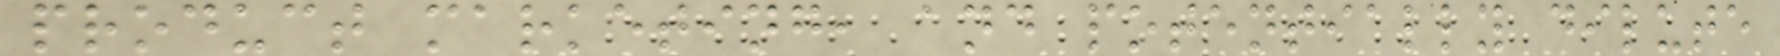product marketing, and potentially dilute
